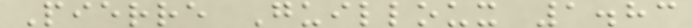Pierre Guilloux 1.83
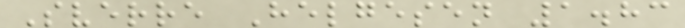Sverre Helgesen 1.83
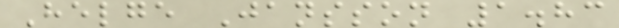Helge Jansson 1.83
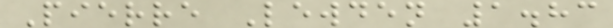Pierre Lewden 1.83
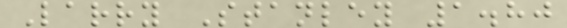Larry Stanley 1.80
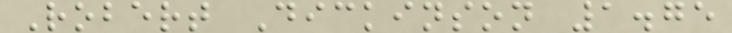Robert Dickinson 1.75
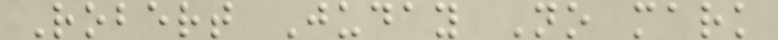Robert Juday No mark
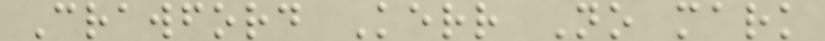Crawford Kerr No mark
